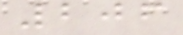206
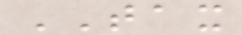TAX
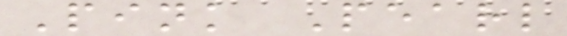Pink Pearl
